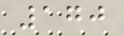170
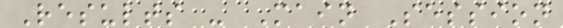Results - Main Session
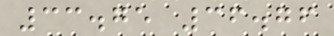33.75 36.76
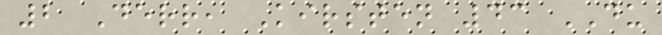2 Derr, Kirsten 43 DU
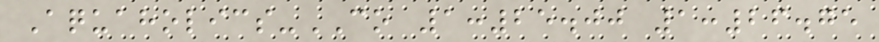Aquaholics-CO 1:25.00 1:26.75
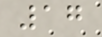17
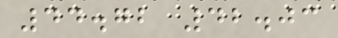44.72 42.03
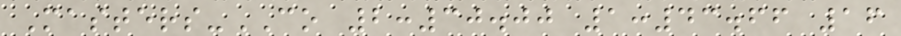Masters-CO 2:30.00 1:43.66 16
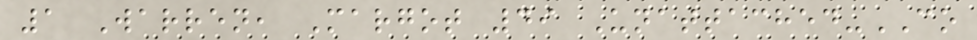1 Warren, Margot 49 Unattached-CO
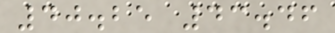40.25 43.46
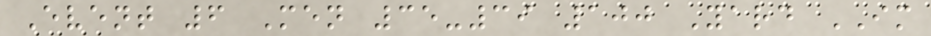Event 6 Men 35-39 100 Yard IM
